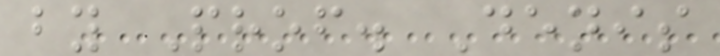by Prof. Denis
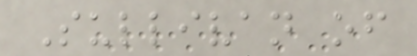Sullivan of
